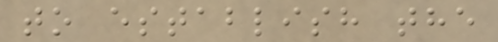to establish the
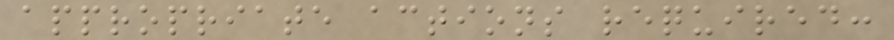appropriate actions required:
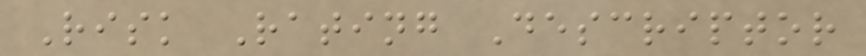Risk Rating Descriptor
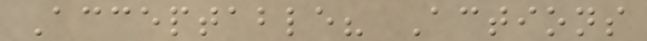Acceptable? Actions
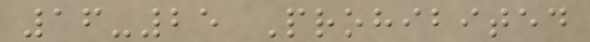16-25 Prohibited
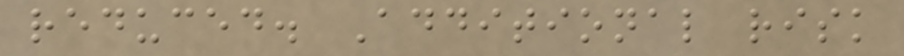reduced. Additional risk
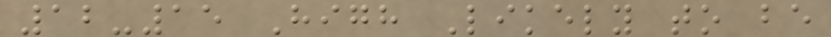12-15 High Likely to be
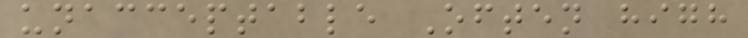unacceptable Often high
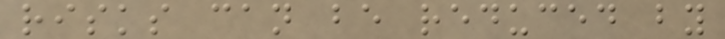risks can be reduced by
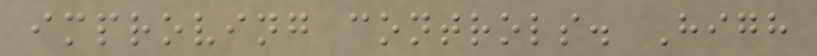improving controls. High
